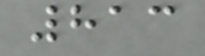813
